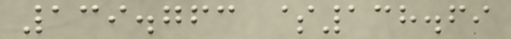139.763 $138.69
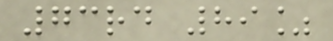73rd 89%
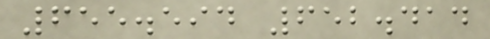655.594 652.414
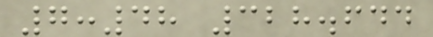7:48 328.644
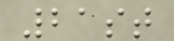21st
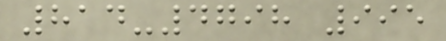814-4798 995
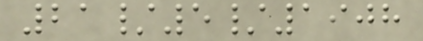21/5/1908
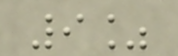9%
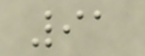91
